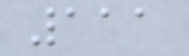111
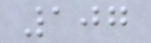107
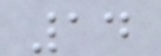14
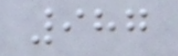987
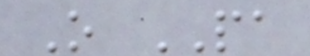O PA
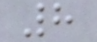8
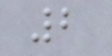2
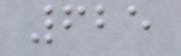625
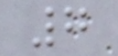7
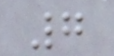7
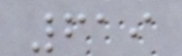619
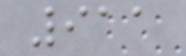911
